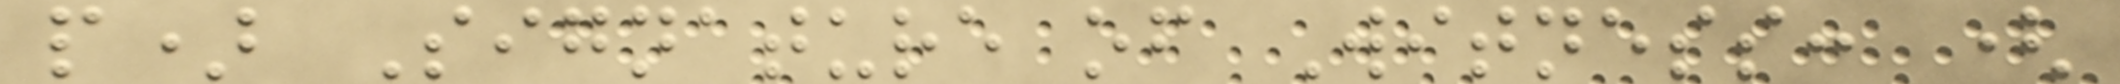p) Signature of Witness: (
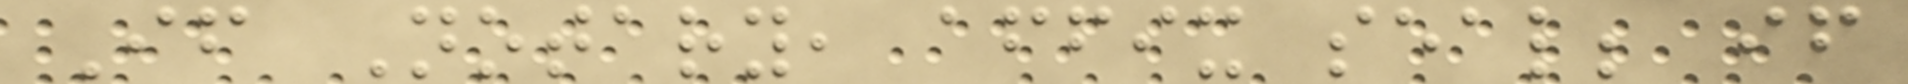If Notary, affix seal; if
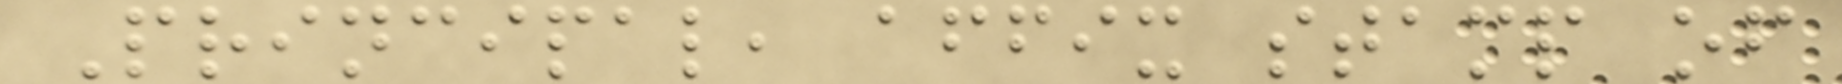Principal, affix stamp of
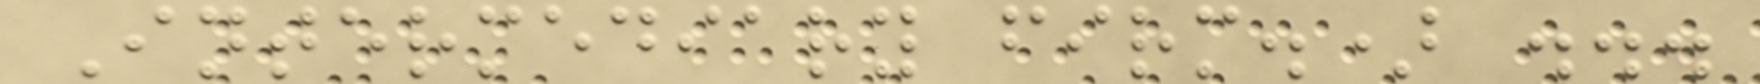Intermediary firm.) ...
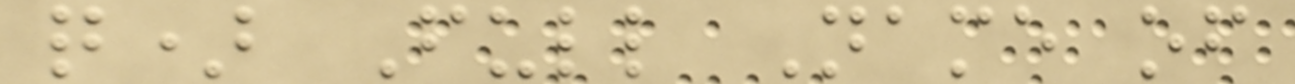q) Full Name of
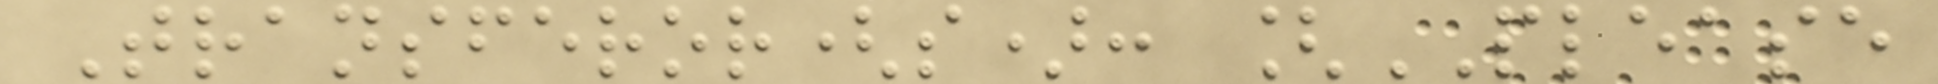Transferor(s): [PLEASE
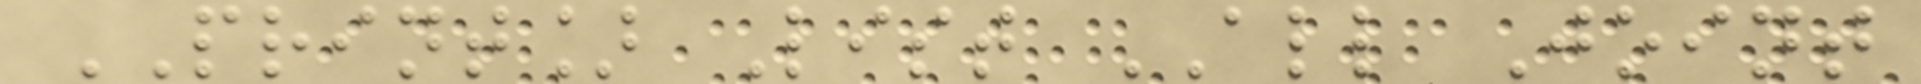PRINT] List ALL Joint
